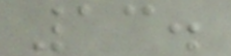13.
